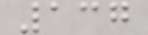137
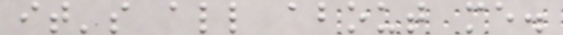it's all about me.
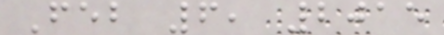Feb 6, 2015
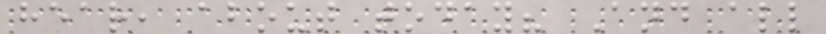hear, about today? And all
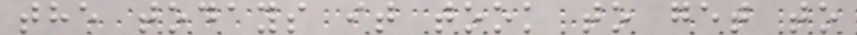the todays it took to get to
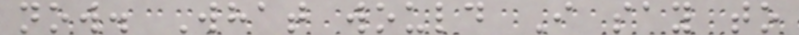now. What would I say to
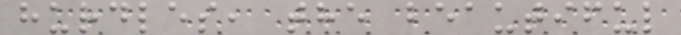hurdles, the beautiful
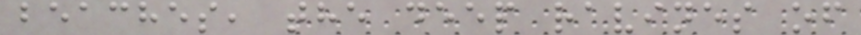beaches, the deep ravines of
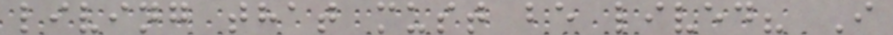living that must be lived? I
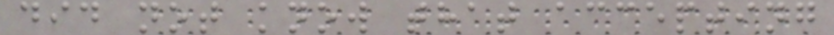did not know that accepting
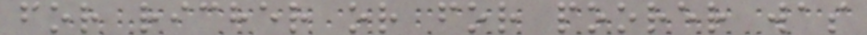for richer or for poorer was
